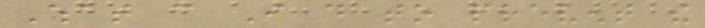What can I do to prevent the
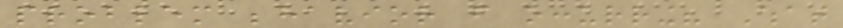problem behavior from occurring? What
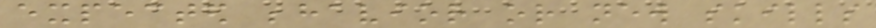expected behavior or new skills
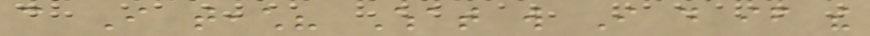can I teach? What will I do if the
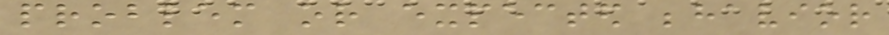problem or expected behavior
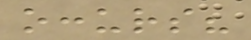occurs?
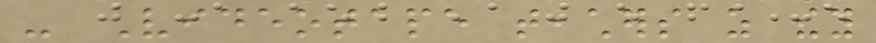- Videotape teachers as they
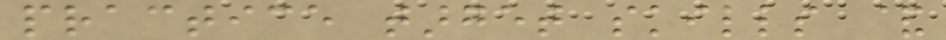practice target skills &
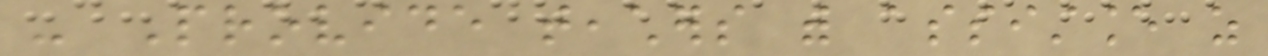- Provide teachers with assistance as
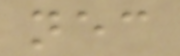necessary
